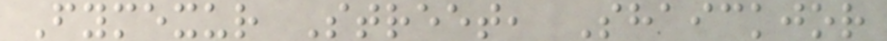Fymexur Street, Shaickjor
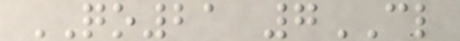QO21 7CL
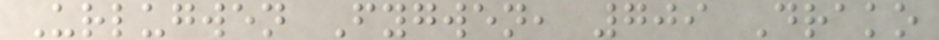Urlugwen Fygwen, 709 Drako
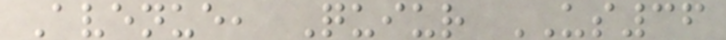Avenue, Quiur US36
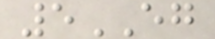5EG
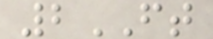2FT
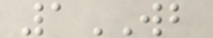1WB
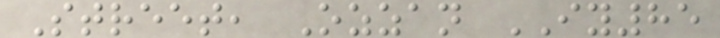Street, Ozzan IY85
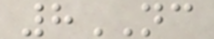8NC
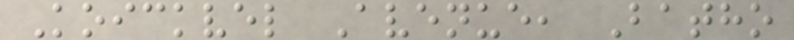Koickvel Avenue, Batho
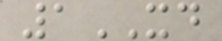1XD
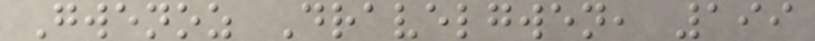Gwenoz Dravelgwen, 199
